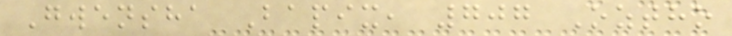Gwensha Bapix, 707 Oztho
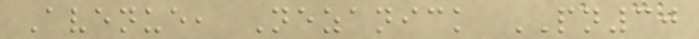Avenue, Nezanick PN30
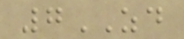7ZD
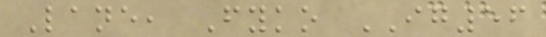Lane, Fyko IG56
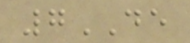7DE
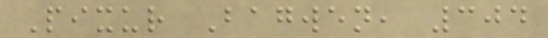Pixur Bagwen, 304
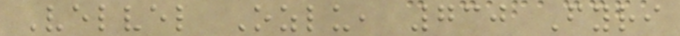Velvel Ozlu, 730 Fyri
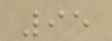95
